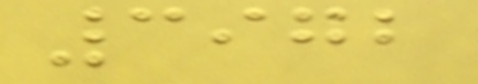3972
